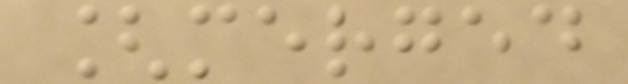[merged
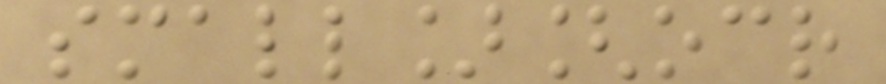small][ocr
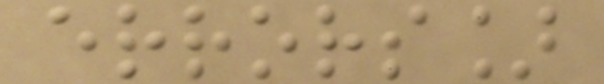errors]
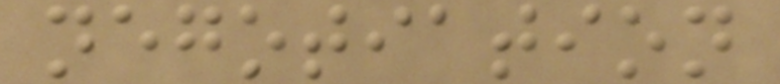negotiation
